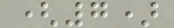(7)
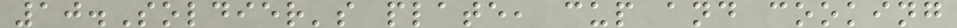10.Soldier's plate, cup and cooking
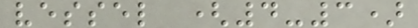vessel (4-3)
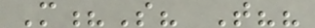M?S? T??
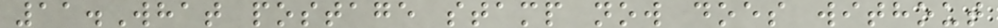11.What postage stamp now does without
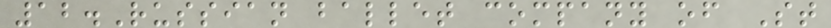12.Russian ballet company of St
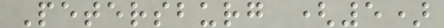Petersburg (5)
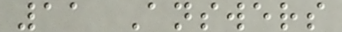11 Answers
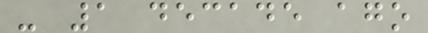- 1 decade ago
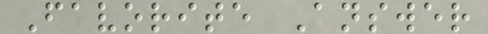Favorite Answer
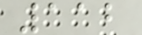112
